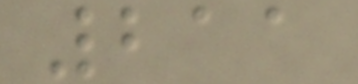211
